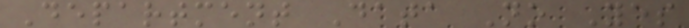Department Data No Yes
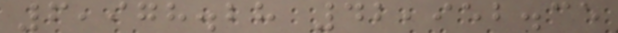6,978.28 42,952.35
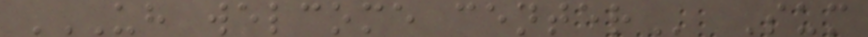UH WELCOME CENTER Sum
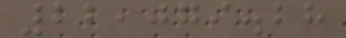22,079.28
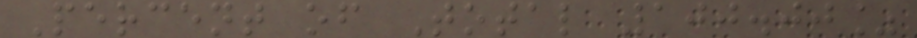Percent of Total 100.00%
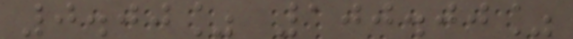0.00% 100.00%
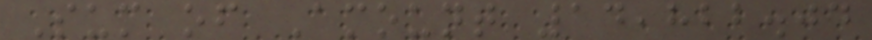Sum of Amount 14,822.04
